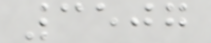3507
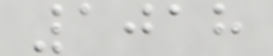1018
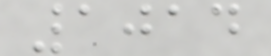1014
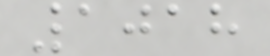1018
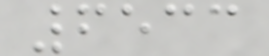6533
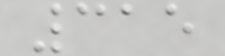315
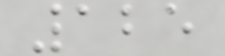125
